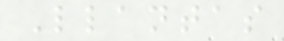Llantas
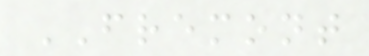FREMONT
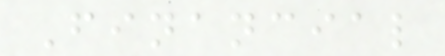Financial
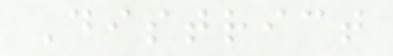District
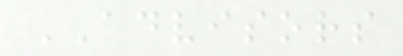ADVISORS
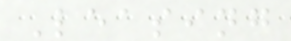Leasing
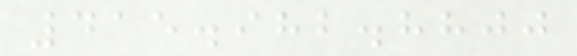415.982.8800
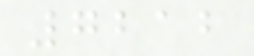7212
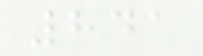841
